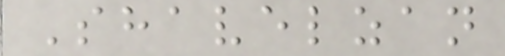Shavelzan
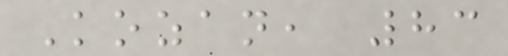Kozan, 83
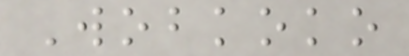Wobkoko
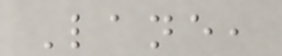Lane,
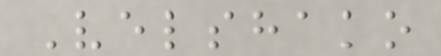Velshako
